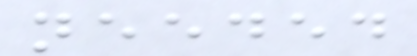needed
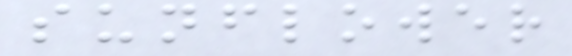sunflower
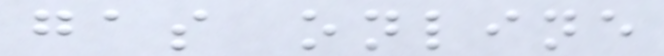gas online
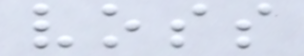voss
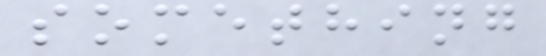something
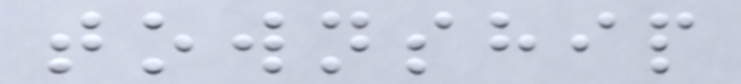township
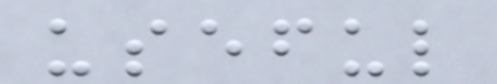useful
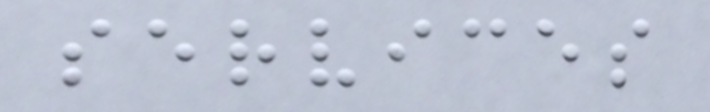services
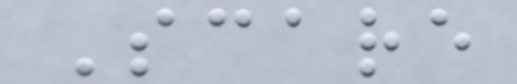Scare
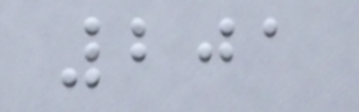201
